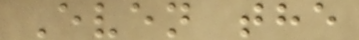Even the
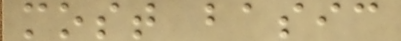most basic
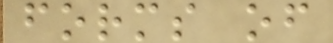forms of
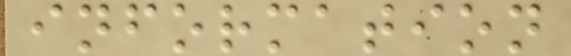information
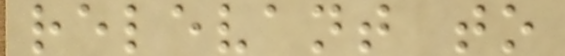relevant to
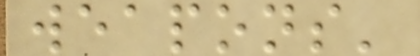weapons'
